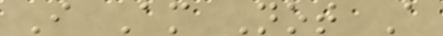I Am Not A
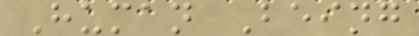Human Being
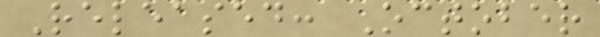Released: October
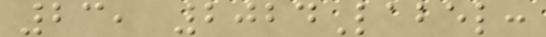23, 2024Label:
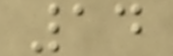14
